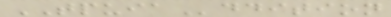TPUIAddition
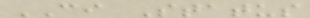CI Status
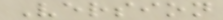Version
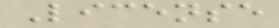License
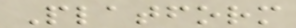Platform
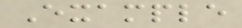Example
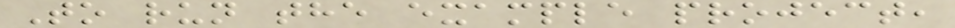To run the example project,
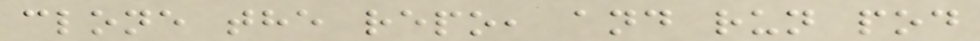clone the repo, and run pod
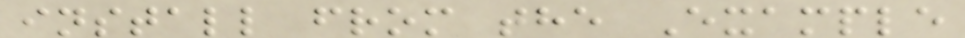install from the Example
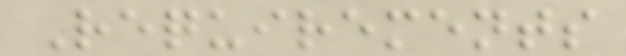Requirements
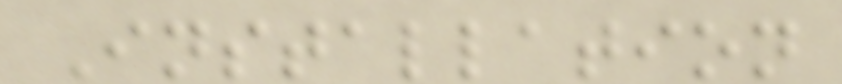Installation
